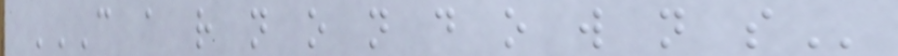C A R N O N D O W N S
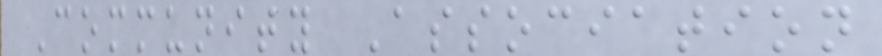Community Association
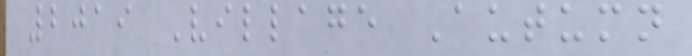2019 Village Autumn
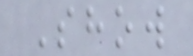Show
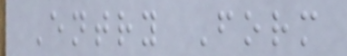Entry Form
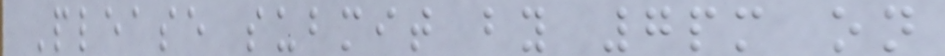Please submit by 7pm on
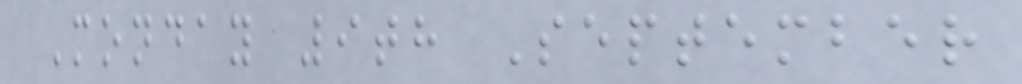Monday 9th September
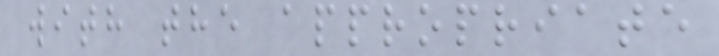with the appropriate
